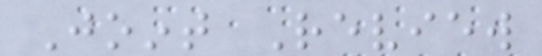Joint Review
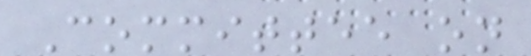Committee on
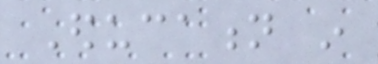Education in
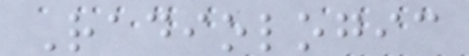Radiologic
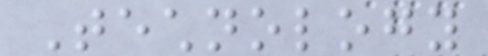Technology
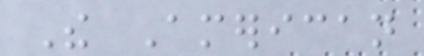The American
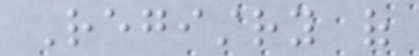Registry of
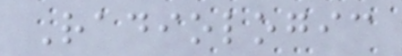Radiologic
